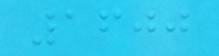1600
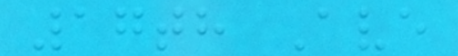17th Ave
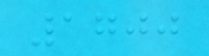1700
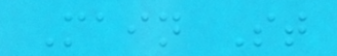Main St
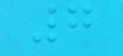7
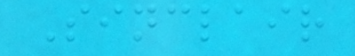Sinclair
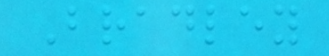Bradley
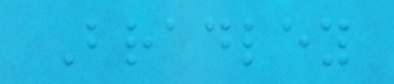Bradley
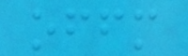offm
